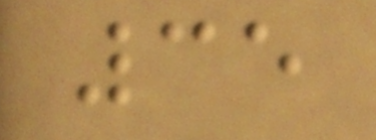35
